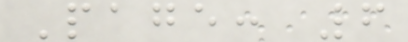Page: 6
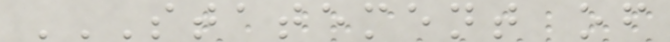STATEMENT OF
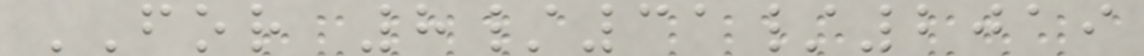FOR 8/31/2019
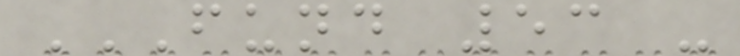FUND 53 -
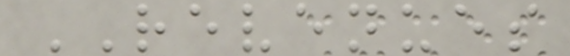REVENUES
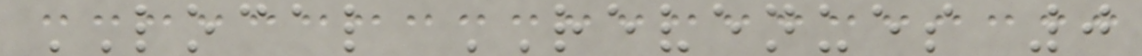LOCAL REVENUES 0
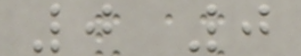0 0
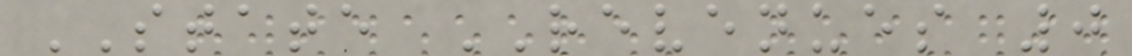STATE REVENUES 0
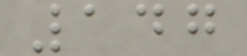147
